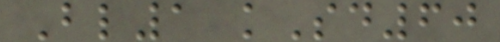Bl1 kSd60
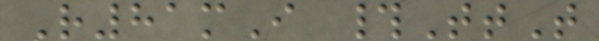R81mI #TtT
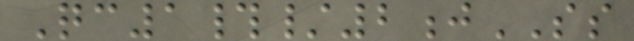Qc1#/2jSS
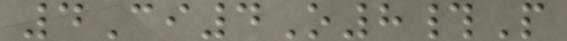4Ci4O8#P
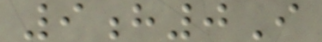9h0I
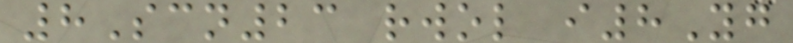8Scn23 rwol i8Yg
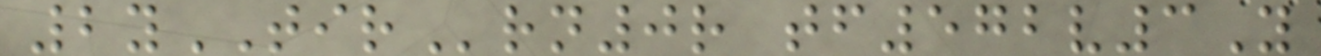2yTIRrn0r tf572v3Y
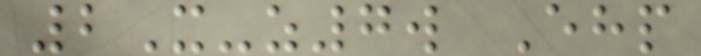2X-z7w Ehp
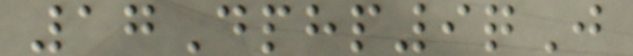17Dphp9qJ
